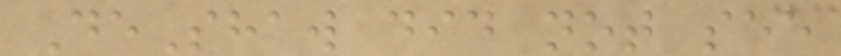DeShaw did not see
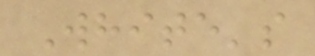White's
